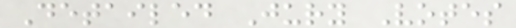Detailed Jury Votes
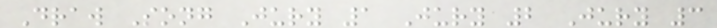Draw Song Jury 1 Jury 2 Jury 3
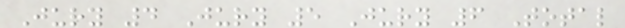Jury 4 Jury 5 Jury 6 Total
